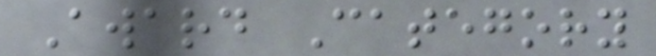Award Category
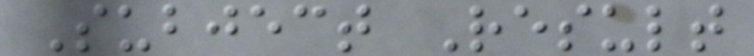Subject Result
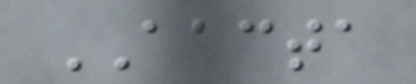AACTA
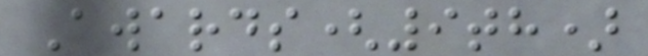Awards(9th)
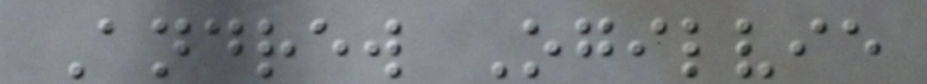Andrew Ogilvie
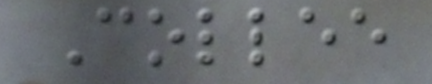Collee
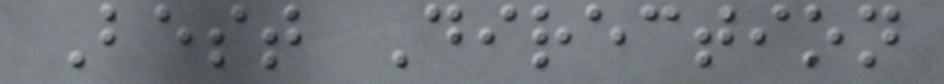Best Direction
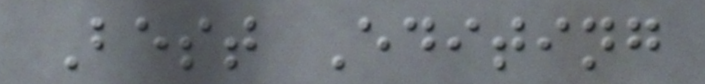Best Editing
